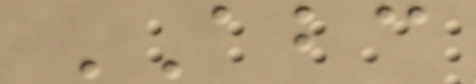ABC
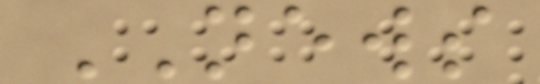NEWS
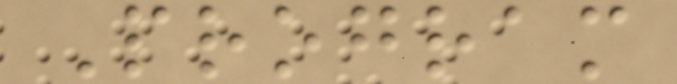Program
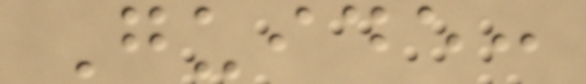Guide:
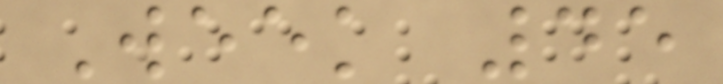Week 45
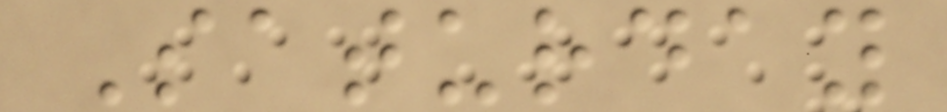Saturday
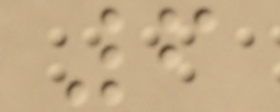6
